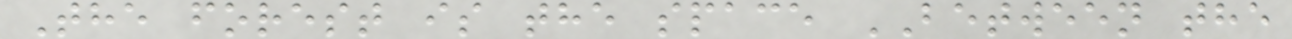The forest is the space BETWEEN the
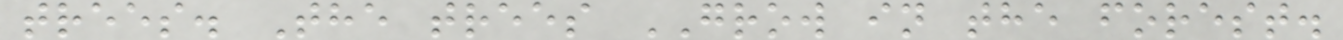trees. The trees GROW in the forest.
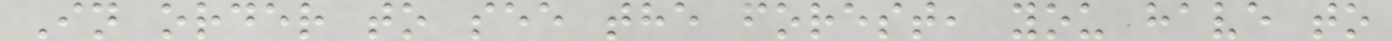In order to see the forest, you have to
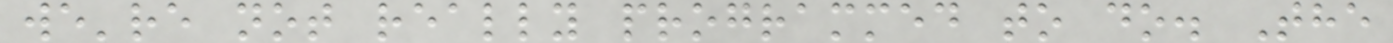we're not really programmed to do. The
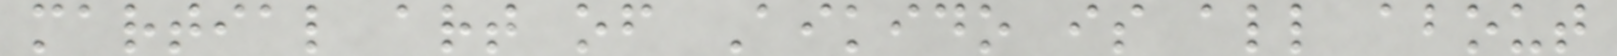martial art of Aikido is all about
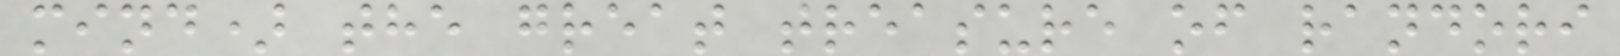mind) the great treasure of randori
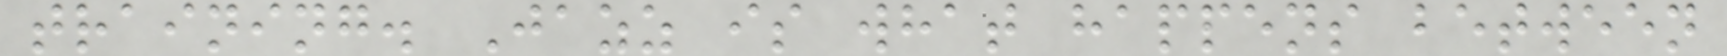training. Jazz is what happens between
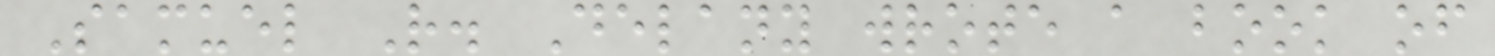Samuel R. Delany wrote a book of
